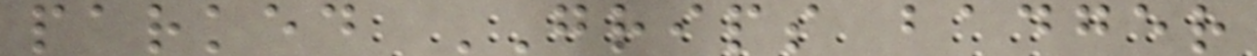parked GRIPS badger
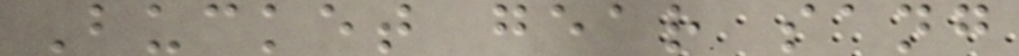Bucket gear sang
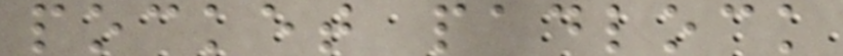pocket padlock
